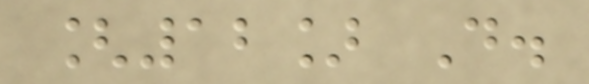[12] D.
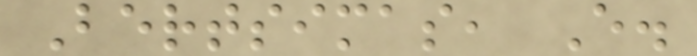Bertsimas, E.
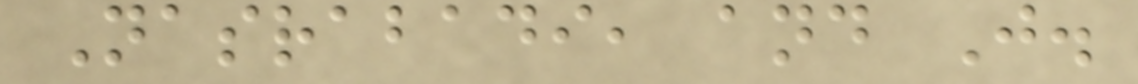Nasrabadi, and J.
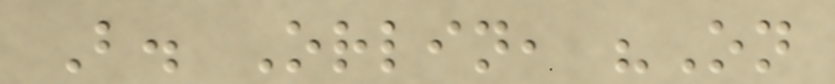B. Orlin, "On
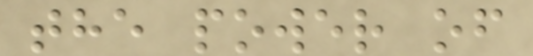the power of
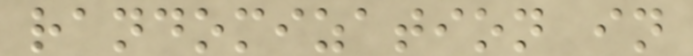randomization in
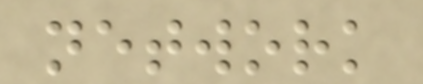network
